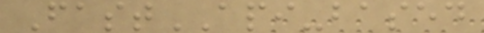FastAPI-based
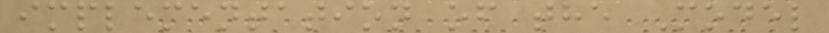implementation of the Model
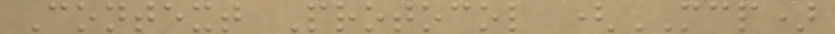Context Protocol (MCP)
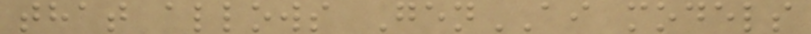that allows GenAI models
